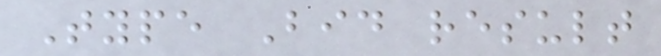Type Bid result
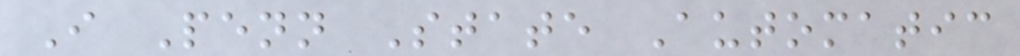I Penn State Automatic
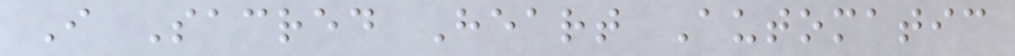I Sacred Heart Automatic
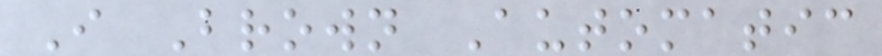I Brown Automatic
